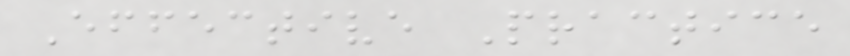Effective Practice
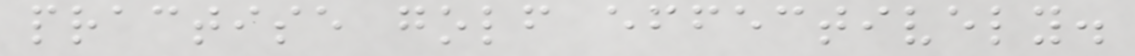practise golf effectively.
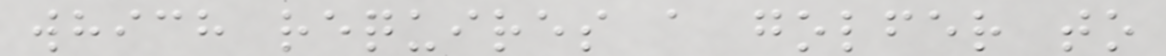which requires a golfer to
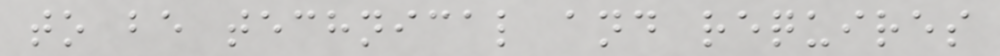to be technical and requires
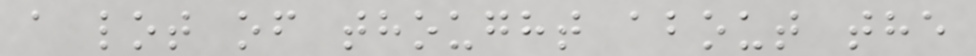a lot of thought about the
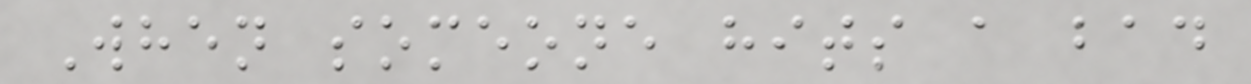When someone hits a bad
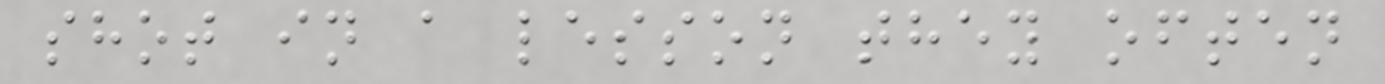shot in a lesson they often
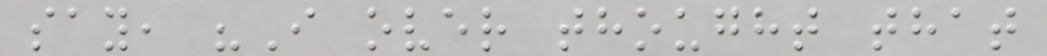say, "I over thought that
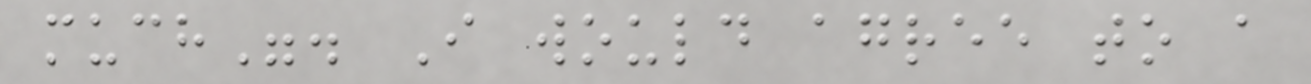much". I would agree to a
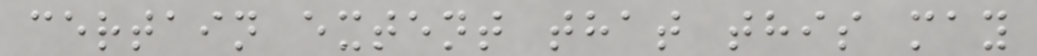certain extent that this may
